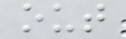out
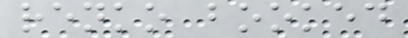renko booked
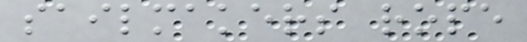sailmakers rope
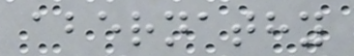abernathy
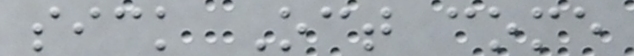sick Oct come
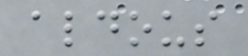aldous
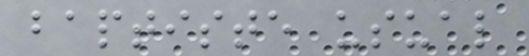baptiste usual
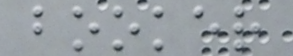booker
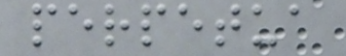perpetua
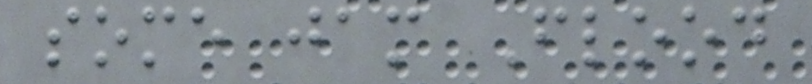some jam Flood
